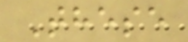These
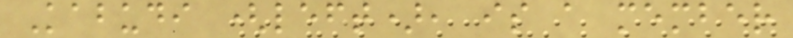Kabudi (left), is a member
